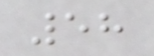58
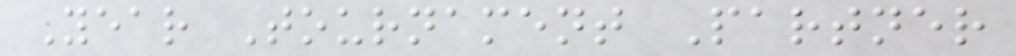Year Tournament Partner
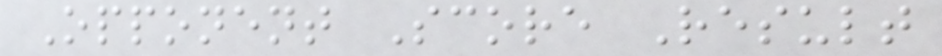Opponent Score Result
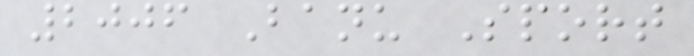2006 Banu Sport
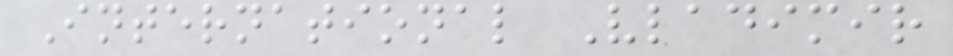International Vladimir
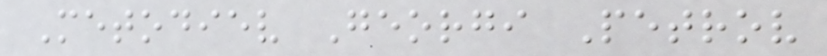Metodiev Georgi Petrov
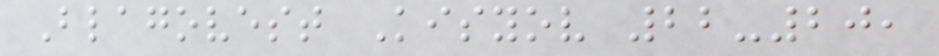Blagovest Kisyov 22-20,
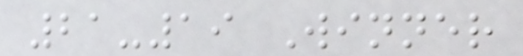21-19 Winner
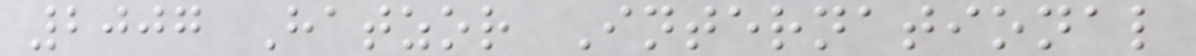2007 Hatzor International
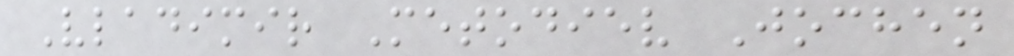Vladimir Metodiev Jochen
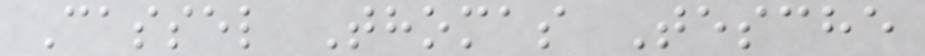Cassel Thomas Tesche
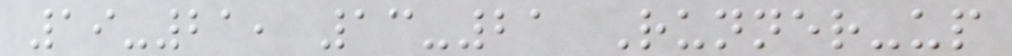19-21, 13-21 Runner-up
